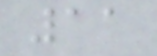11
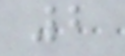2
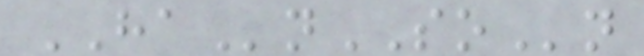HAnSOn
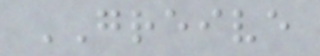GREIVE
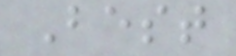Best
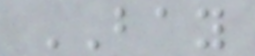BAY
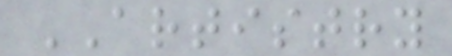ARTISTRY
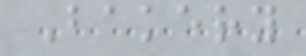Bakery
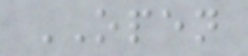OPEN
